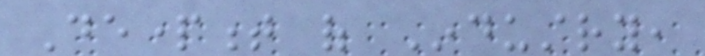Department of Industry,
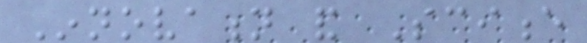Innovation and Science
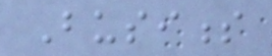Business
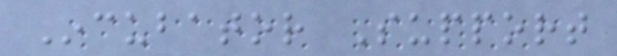Incubator Support
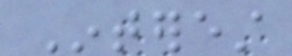Interest
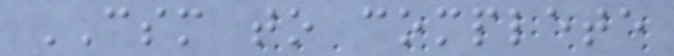CSM to complete
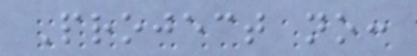Project no:
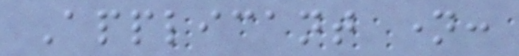Applicant name:
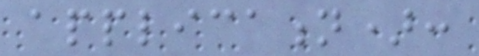application):
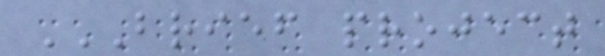BRIEF PROJECT
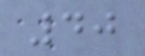40
